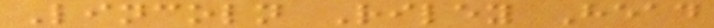Lincoln Riley Head
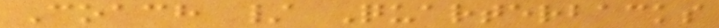Coach / Quarterbacks
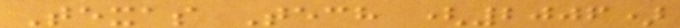Texas Tech (2006)
